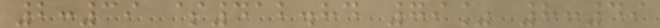2:39 $412.84 79% 8:49
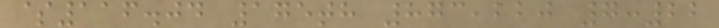$116.04 175th 873,220 7:22
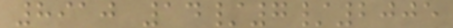8910 14/7/2005
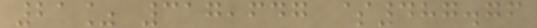21% 317,647 $487.76
